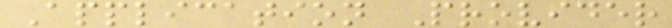Application Provider
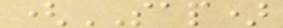(SAP)
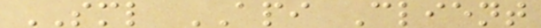SML API Client
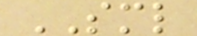SML
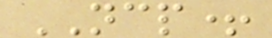NCP+
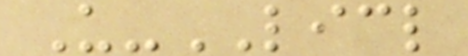U-LICL
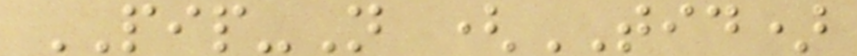PIP-N (TID)
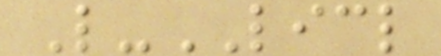L-LICL
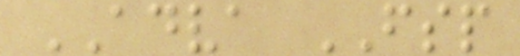ADVA FSP
